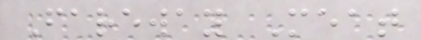Fareway Meat
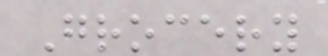Grocery
